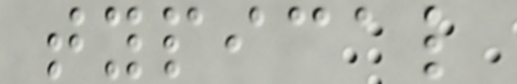typical
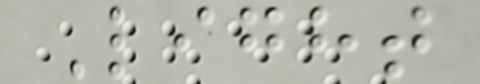Light
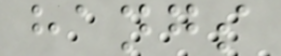hangs
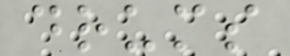drums
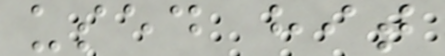used hit
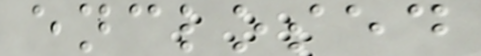enclosed
